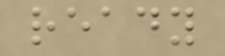ready
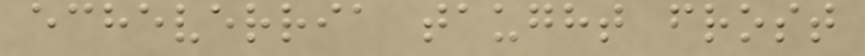echeverria taught frost
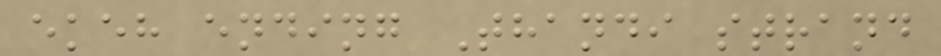ekeh ending Thandi strand
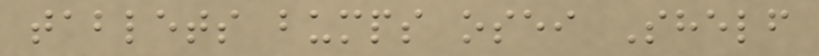tablets bumps osei Shelf
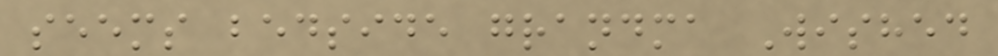seems bedside grandma Wished
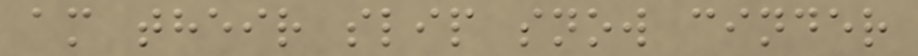am their slip snow cinder
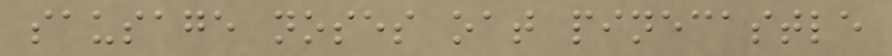sausage noses oat pinecastle
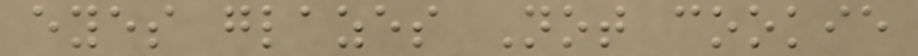eyes glazes Not cookie
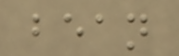bean
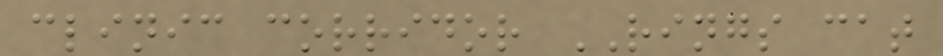clinic corridor RINGS cat
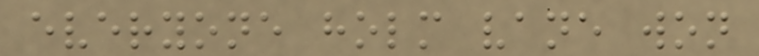everyone holm vane won
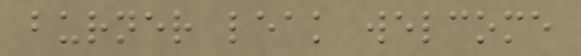burner leak welcome
